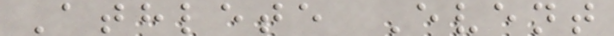Athlete Event
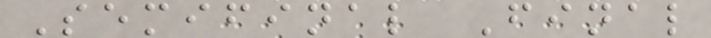Semifinal Final
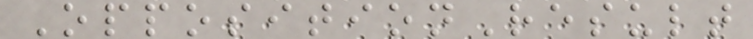OppositionResult
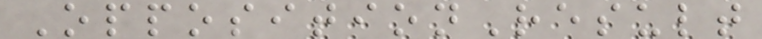OppositionResult
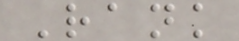Rank
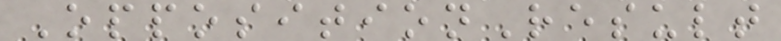OppositionResult
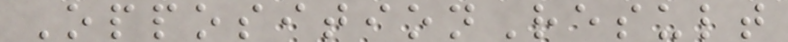OppositionResult
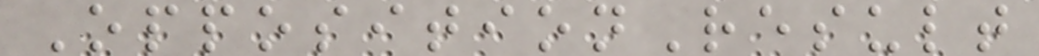OppositionResult
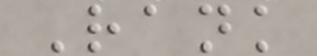Rank
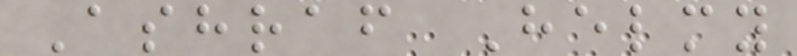Ashraf Helmy
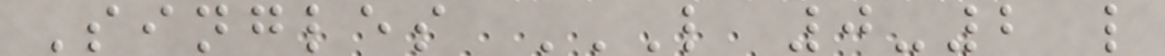Singles L 0-2 L
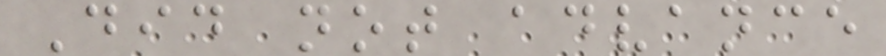Did not advance
